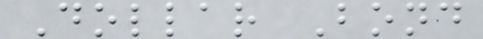Dollar Bond
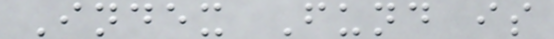Index Fund is
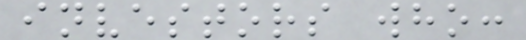investors who:
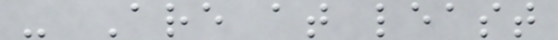- Are at least
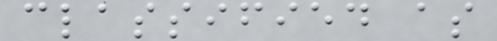classified as
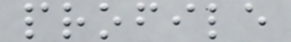profile
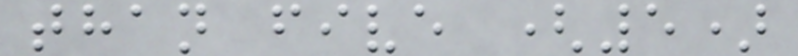than five (5)
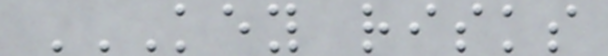KEY RISKS
